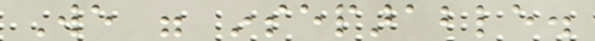We were inseparable.
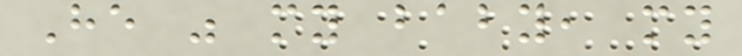He was my baby, my
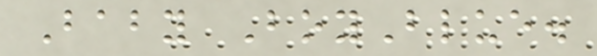Baby BoyBlue.
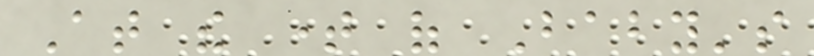At the time of Baby's
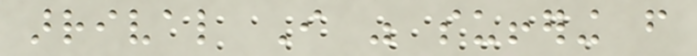arrival I was suffering from
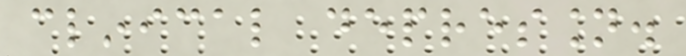clinical depression.
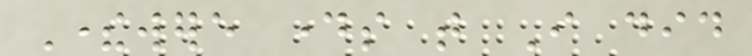Therewere days that I did
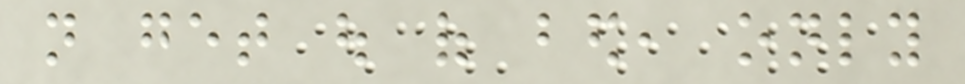not get out of bed, only
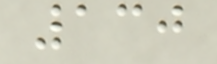130
